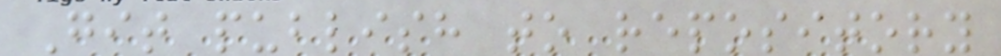Git publish to repository
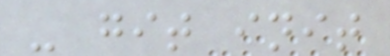- git init
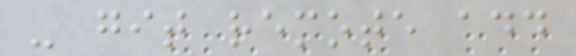- git remote add
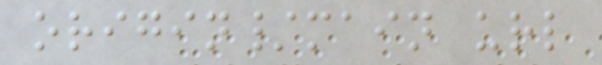origin/main url
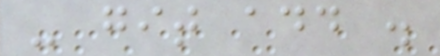- git add .
